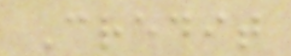Credit
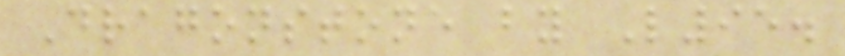Dragonstone by L95.
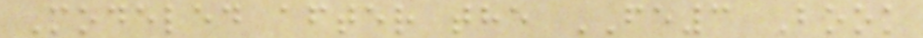Modeled after the FE3 Book
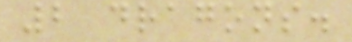2 dragons.
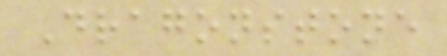Dragonstone
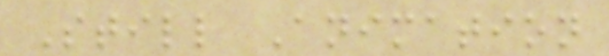Still Animation
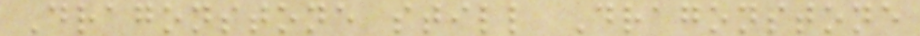Dragonstone still Dragonstone
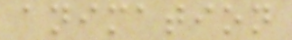animation
